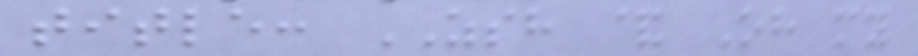title: ZSH & Oh my
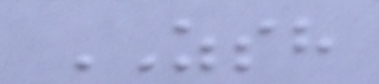ZSH
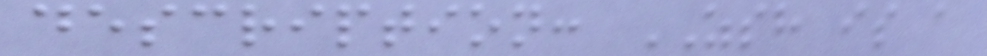description: ZSH is a
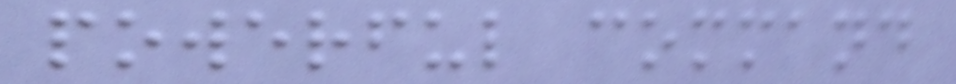powerful command
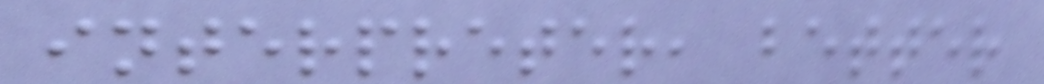interpreter, better
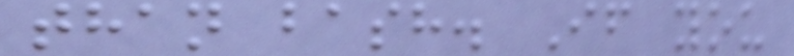than bash. If you
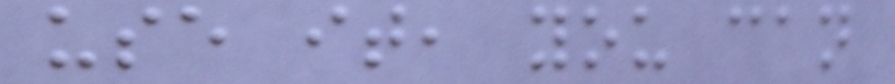use it, you can
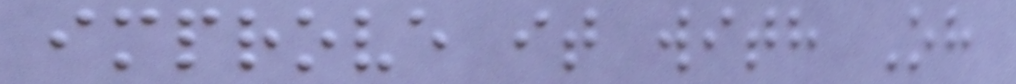improve it with Oh
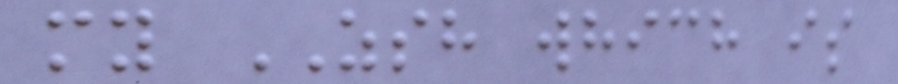my ZSH which is
